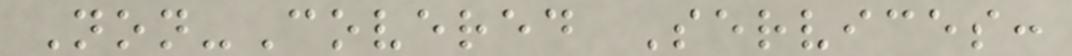Non-Covered Services:
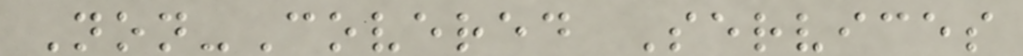Non-Covered Services
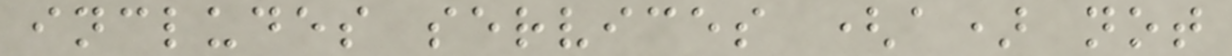includes services (a) not
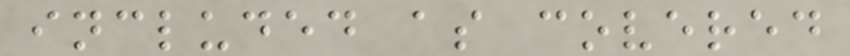included as covered
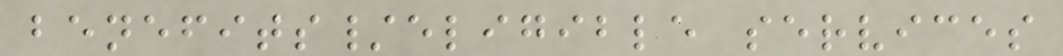benefits/eligible services
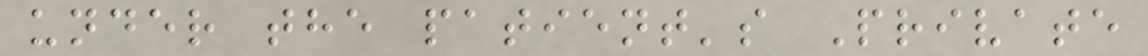under the patient's Private
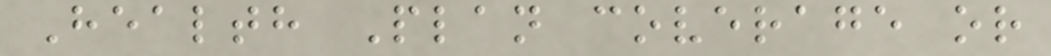Health Plan coverage or
